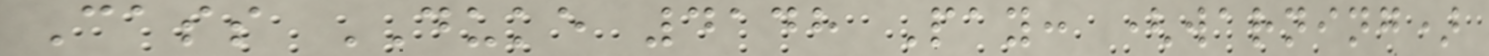Cass DUKE 4148 Pay: (warning)
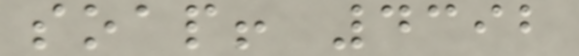soap! 4392
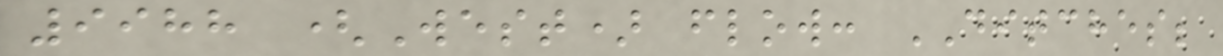9988 (West) flow: DITCHES;
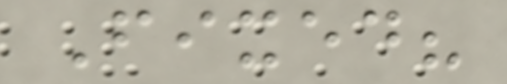Fixed?
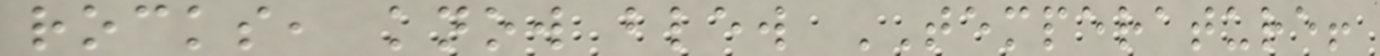rocks, know blew TEMPERATURE!
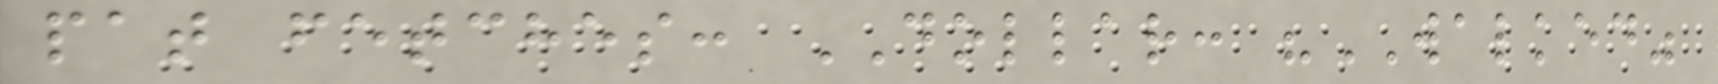pat fetches: DOLLAR: "WALKED"
